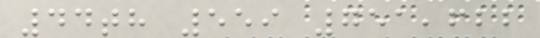44th 559 751,622
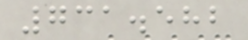731.582
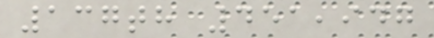137th 451,947
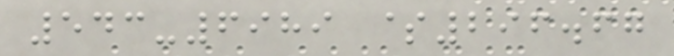543-6989 $296.67
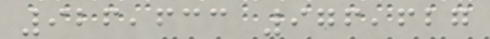926,633 976,627
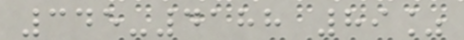345-4188 89%
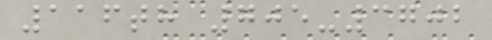116th 705-3702
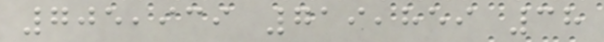705,939 719,859 38
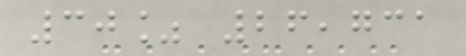30% 26,731
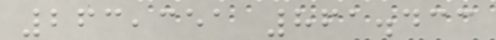263,351 861.433
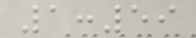1:59
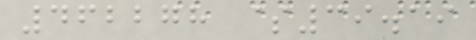462278 $39.19
